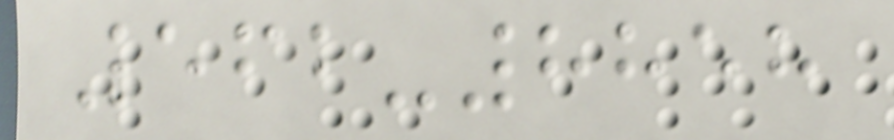562-8858
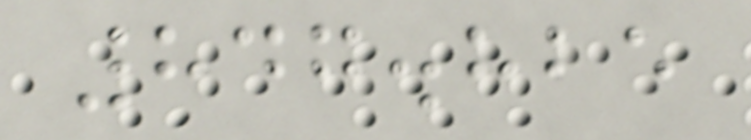847.825
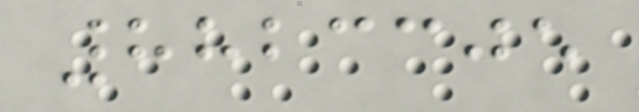8823305
